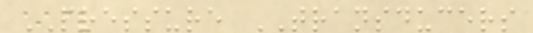PRESSURE TRANSDUCERS
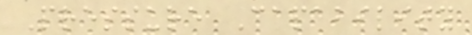Pressure Capability
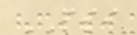PSI
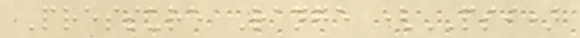Pressure Range (PSI)
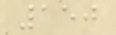150
